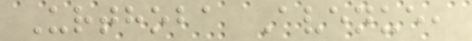Urthoba Avenue,
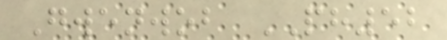Gwenwob PH52
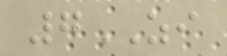7ZI
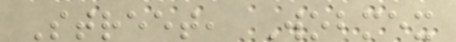Street, Wobmex
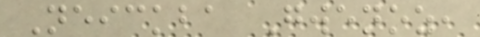Neickba Gwenoz,
